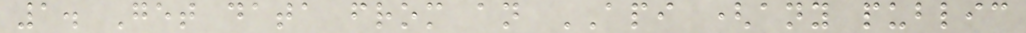1. Get data from an API (any public
